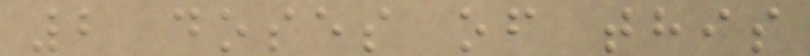2 doses of this
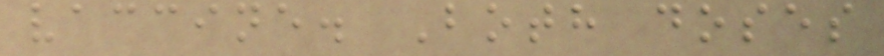vaccine. Both doses
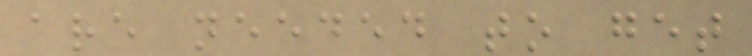are needed to get
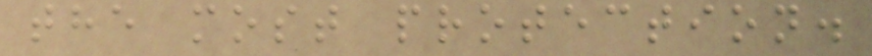the most protection.
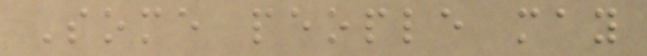Some people may
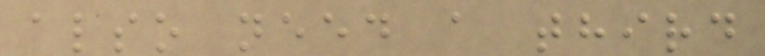also need a third
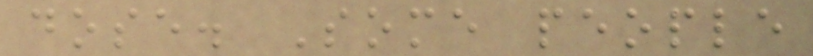dose. Some people
